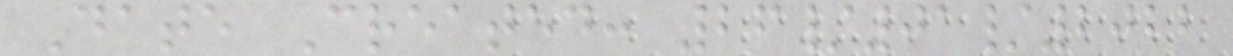Date Created: 26/01/2022
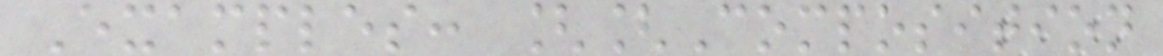Examples: [[Composition
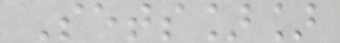Sets]]
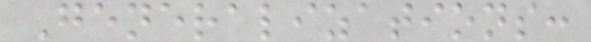Generalizations:
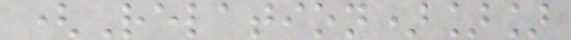(Relation)]]
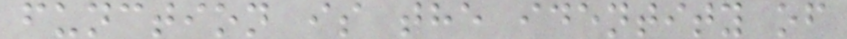function is the identity of
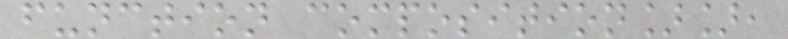function composition]],
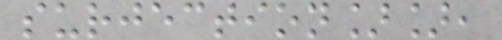surjection]],
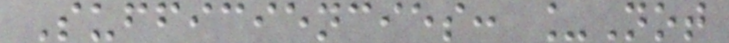Sufficiencies: _Not
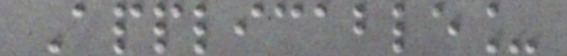Applicable_
